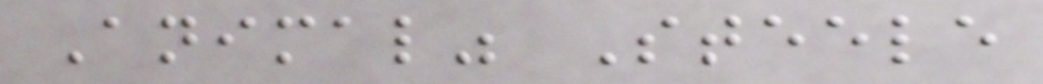Animal" Steele
